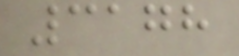3178
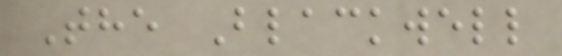The Blackwell
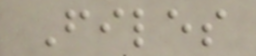Files
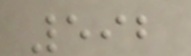592
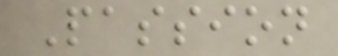Passion
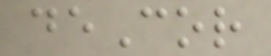deCor
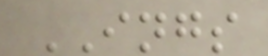INGS
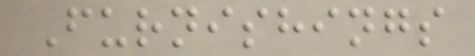Furnishings
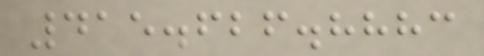415.626.8883
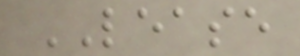LEASE
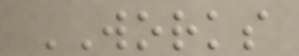WORKS
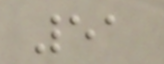51
